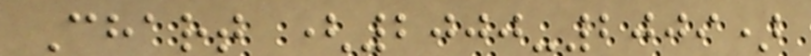Chart (2000-2009)
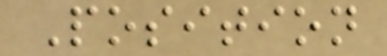Position
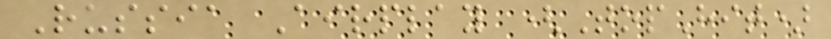Russia Airplay (TopHit)
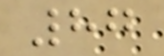87
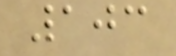103
